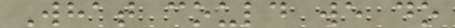What could we do
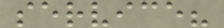service?
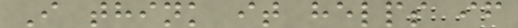I think it helps if
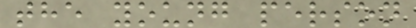the young person
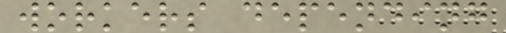workers depending
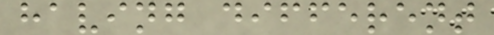having different
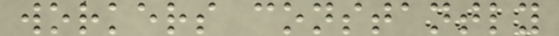workers constantly
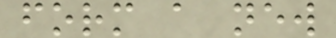form a new
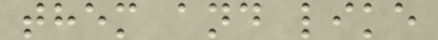them and like
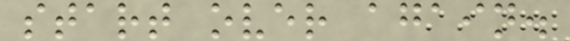start over again.
